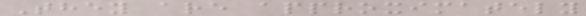They are approximately
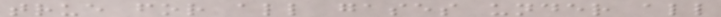true for all gases under all
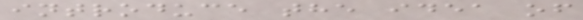introduce the idea of
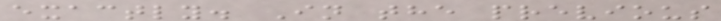exactly. In the previous
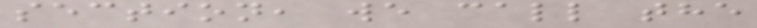section, we call the
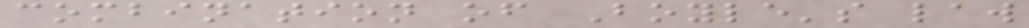combination of Boyle's law
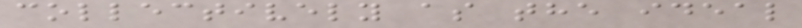collectively as the ideal
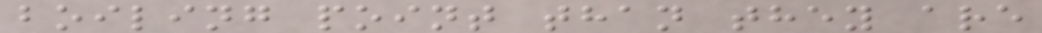boiling point than they are
